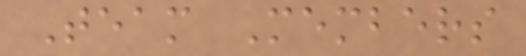Team Members
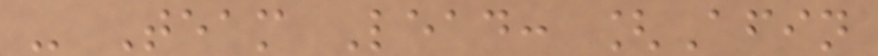- Team Lead: [Afin
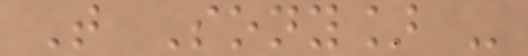T Sony] -
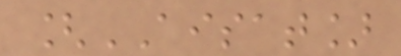[AISAT]
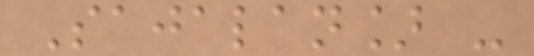Sajalan] -
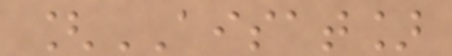[AISAT]
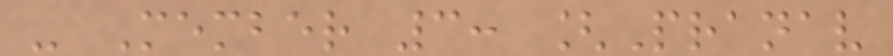- Member 3: [Pranav
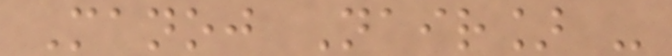Manoj Nair] -
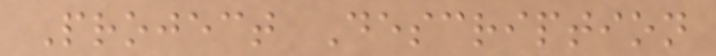Project Description
